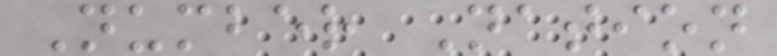Number Nation
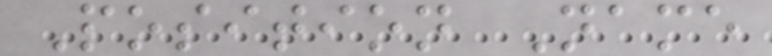Position Name
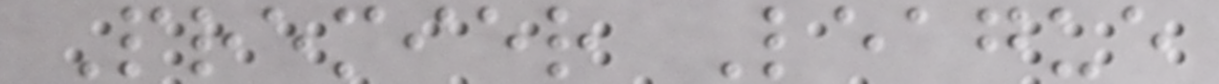Premier League
